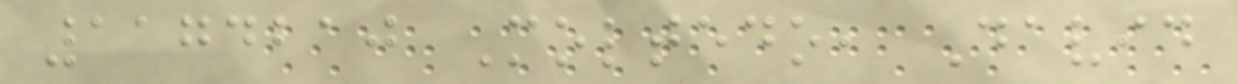1174210 Moltedo, David
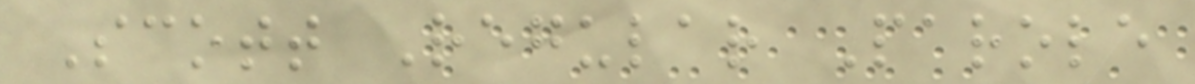Scott Regular Parole
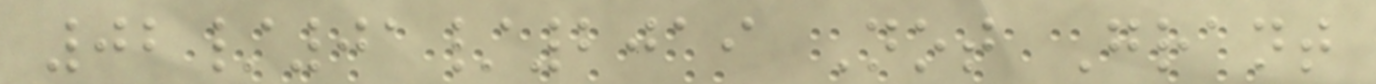02/01/2019 Not Grant
